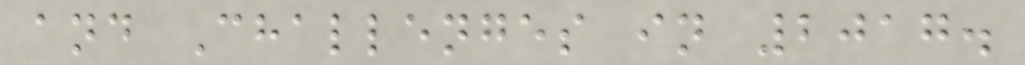and Challenges in 2017.
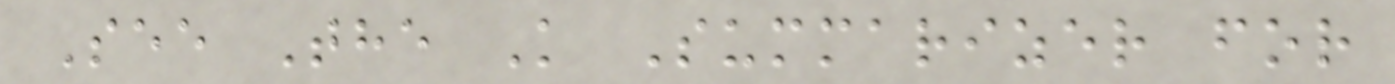See The K Summarizer for
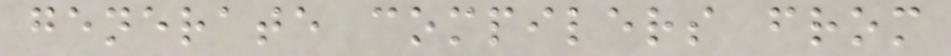generate compilers from
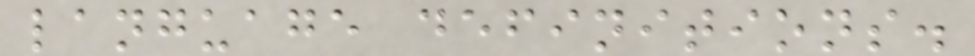language definitions.
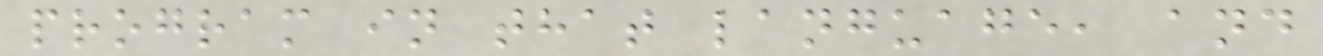program in that language, and
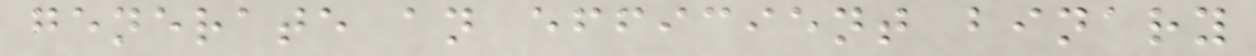generate an efficient binary
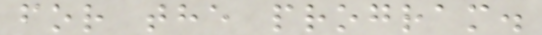for the program.
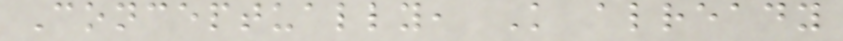Conceptually, K already
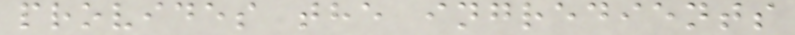provides the ingredients
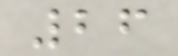26
